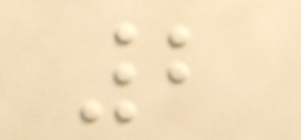2
